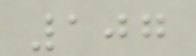107
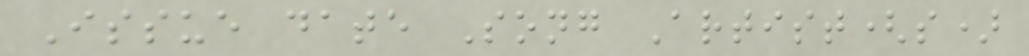Issue date Song Artist(s)
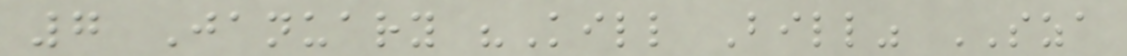7 January "Kill Bill" SZA
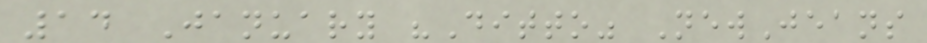14 January "Ditto" NewJeans
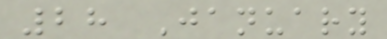28 January
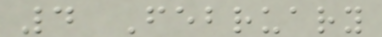4 February
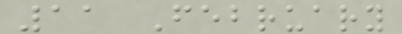11 February
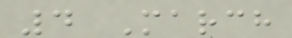4 March
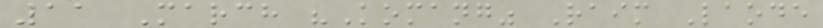11 March "Komang" Raim Laode
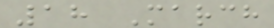18 March
